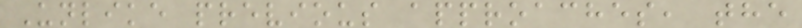Unlike previous approaches, the
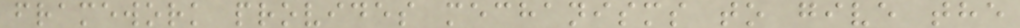framework provides mechanisms to give the
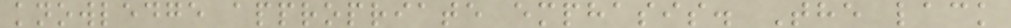knowledge appropriate emphasis. The lack
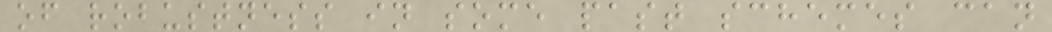of robustness in some past schemes can
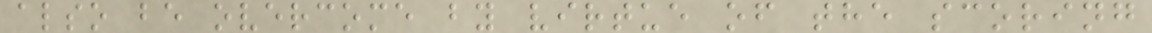also be overcome by virtue of the scoring
